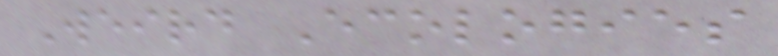Weird Ecologies
